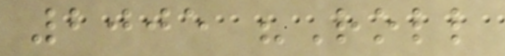2005 "Roll
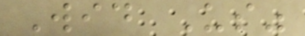Wid Us"
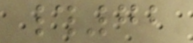#72
